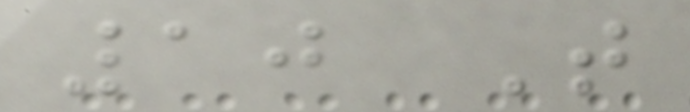10 T
